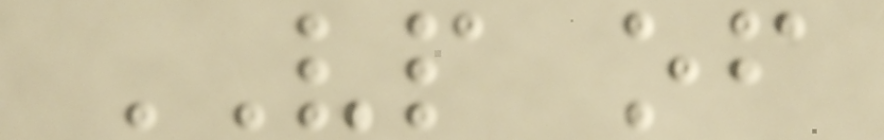VP of
